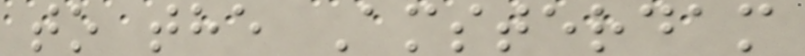to the Amsterdam
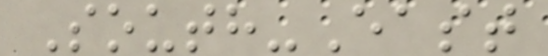South-East
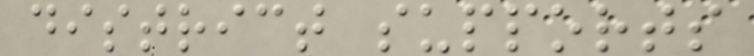district supports
